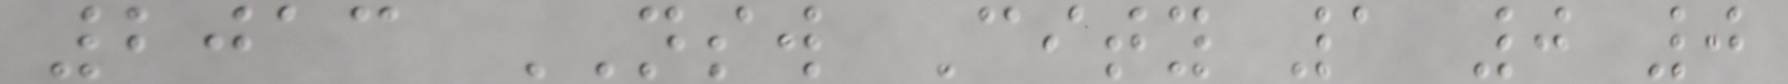2013 NSW City 1 0 0
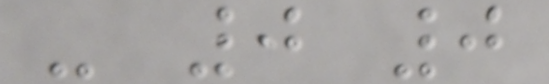- 0 0
